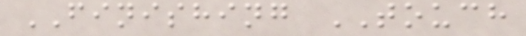FINISHING TOUCH
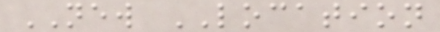NEW LOCATION
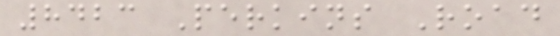8423 Perkins Road
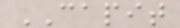CAPIT
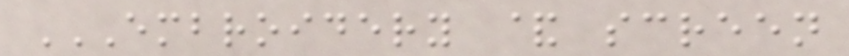EMBROIDERY & SCREEN
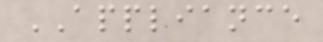APPLIANCE
